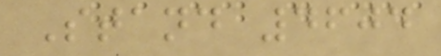Stand 4604
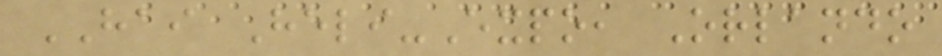HAI Heli-Expo, Orlando
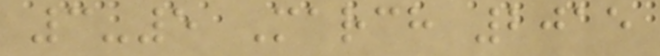3-5 March 2015
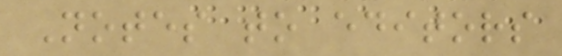Notes to editors
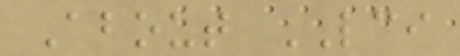About LCI
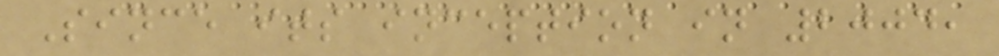Since its inception in 2004,
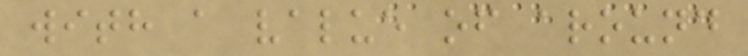with a value of around
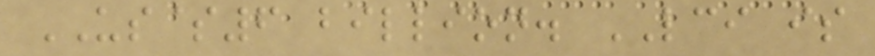US$6 billion. LCI is
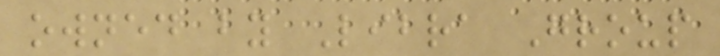owned by Libra Group
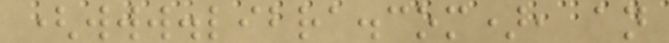(www.libra.com), an
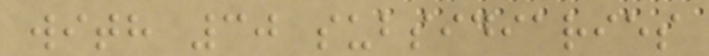with 30 subsidiaries
